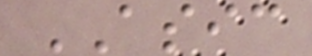ASIC
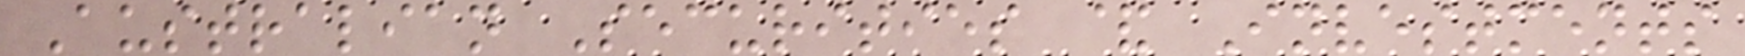Australian Securities & Investments
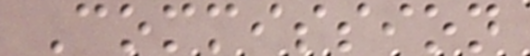Commission
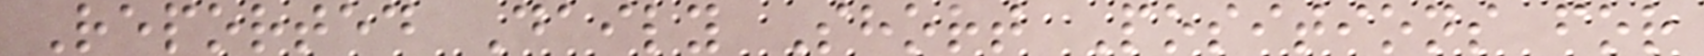Reported Daily Short Positions for
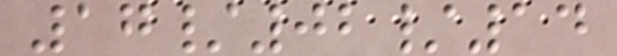17/02/14
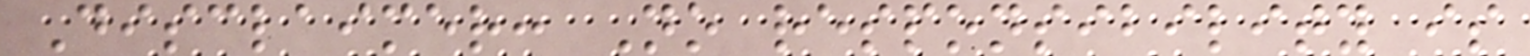Disclaimer: No responsibility is
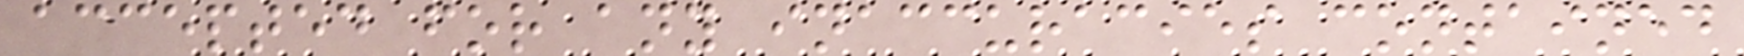accepted for any inaccuracies contained
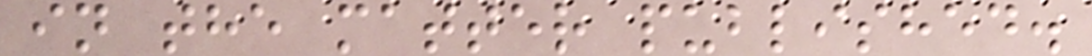in the matter published.
